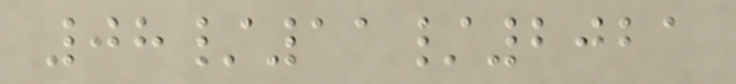08/11/2021
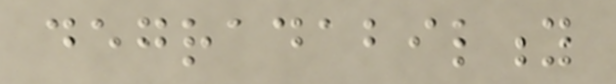degradability
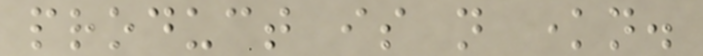product is not known.
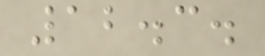12.3.
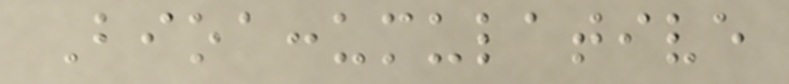Bioaccumulative
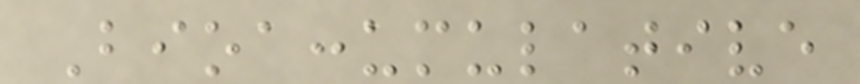Bioaccumulative
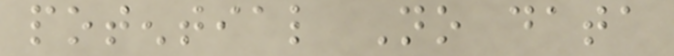potential No data
